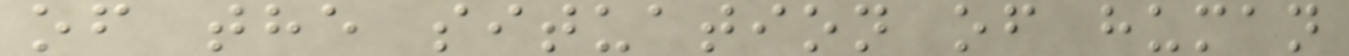of the situation of human
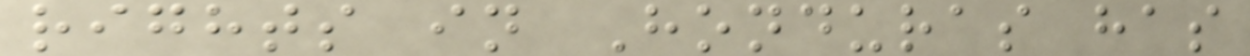rights in Honduras has
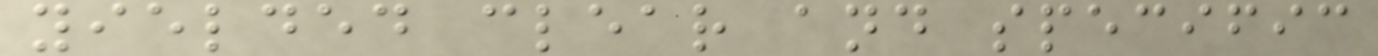yielded clear and specific
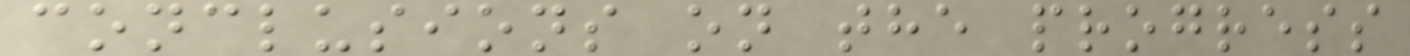conclusions on the progress
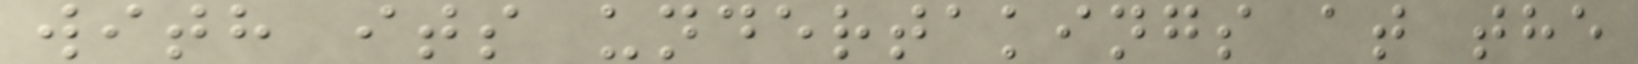with its undertakings at the
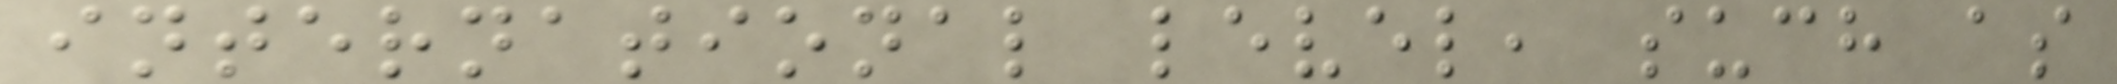international level, such as
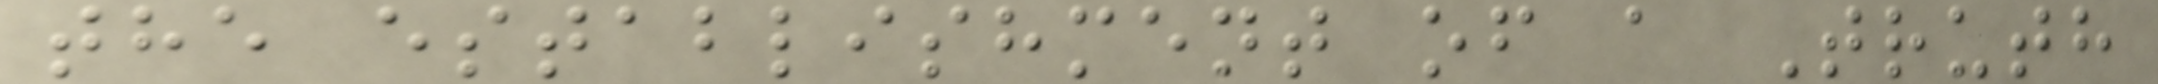the establishment of a Truth
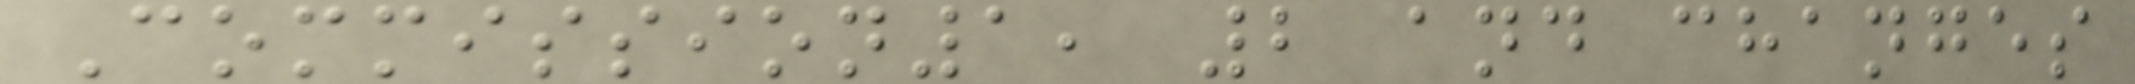Commission1, 2 and changes
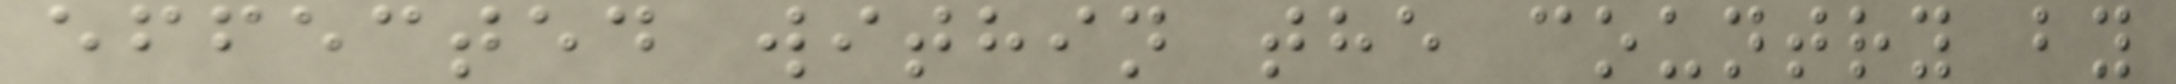effected within the country by
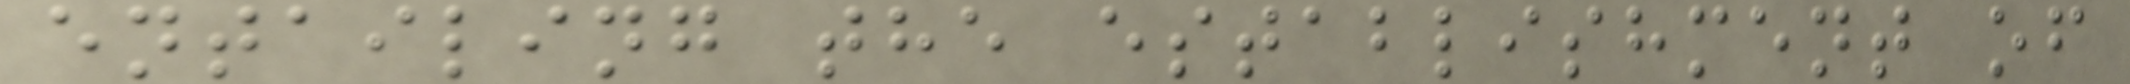entailing the establishment of
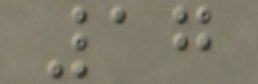17
